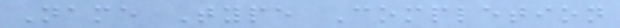Name Type Completion
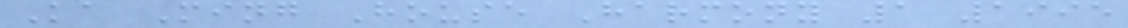Ka Ming House Harmony 1 1995
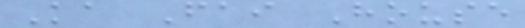Ka Fai House
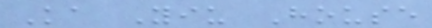Ka Yiu House
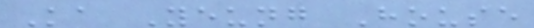Ka Yeung House
